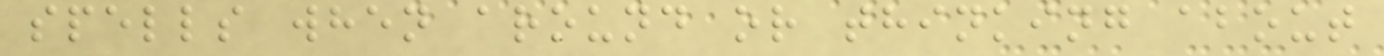spells when around or thinking about
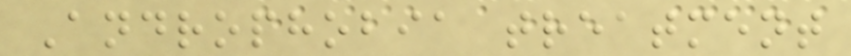Androphobia treatment
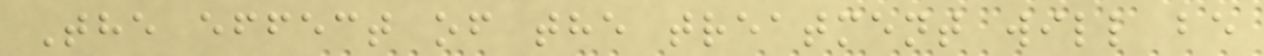The effect of the treatment will be
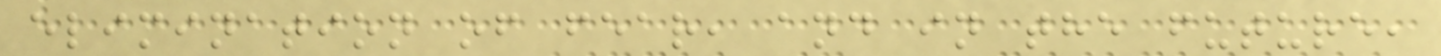elimination of fear, and in the future,
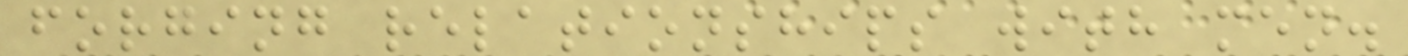forging relationships with men.
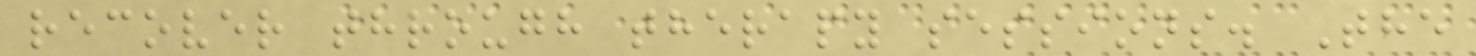recover through therapy sessions. The
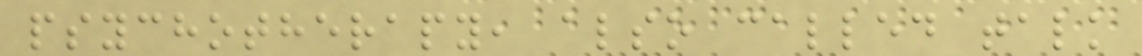psychotherapy, also called talk
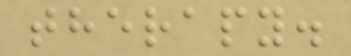therapy.
